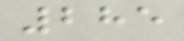285
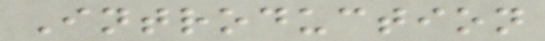Introduction
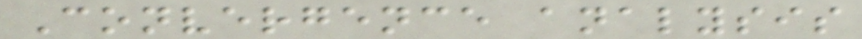Convergence analysis
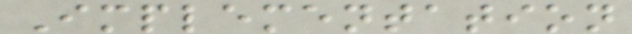Implementation
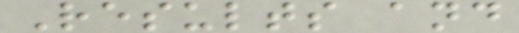Results and
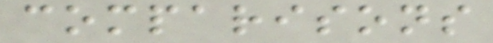comparisons
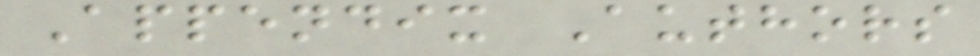Appendix Authors
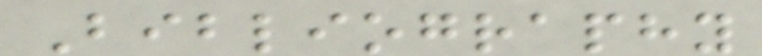Bibliography
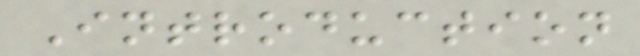Introduction
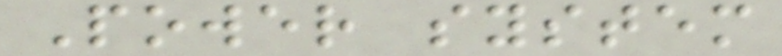Power system
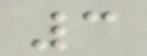3
